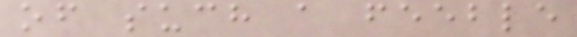of such a feeble
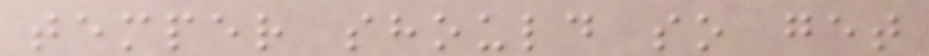temper should so get
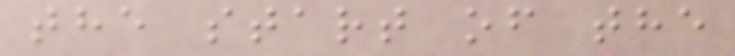the start of the
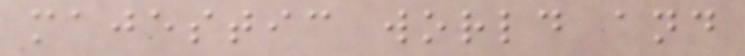majestic world and
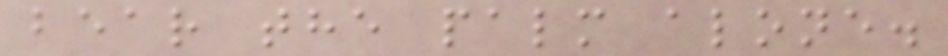bear the palm alone.
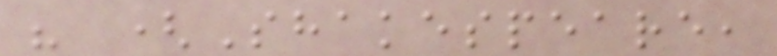" (Shakespeare,
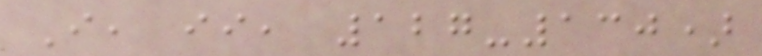I, ii, 127-130)
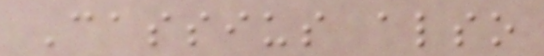Cassius also
